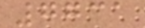7731
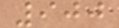900
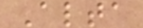Alta
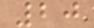20
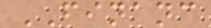FINANC
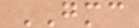GMC
